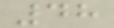48
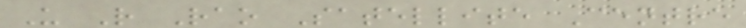U R Rao Satellite Centre
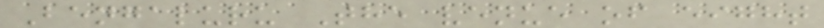Bengaluru The venue of eight
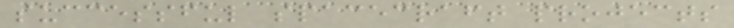successful spacecraft projects
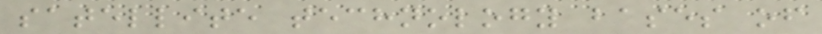satellite technology bases of
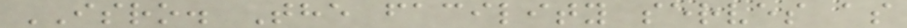ISRO. The facility serves as
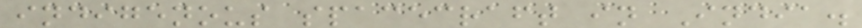indigenous spacecraft in India.
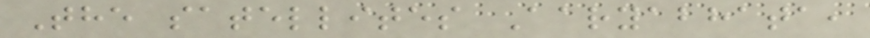The satellites Aaryabhata,
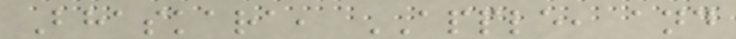Bhaskara, APPLE, and
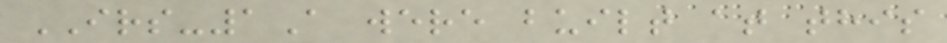IRS-1A were built at this
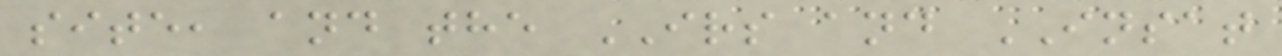site, and the IRS and INSAT
